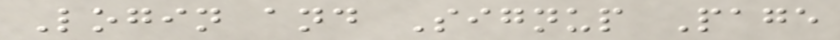Login and Signup Page
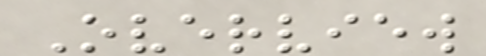Overview
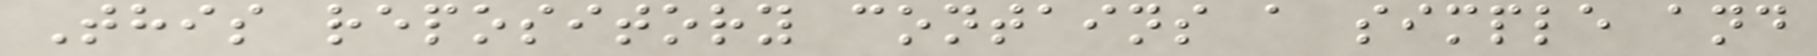This repository contains a simple and
